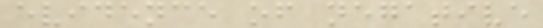evidence of negative
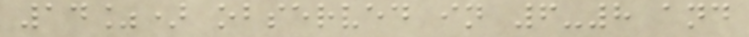14%) observed in 6-8 and
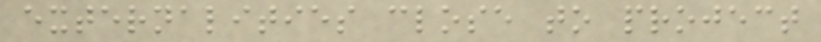externalities close to project
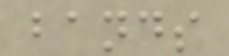bands
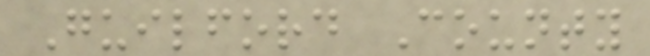Guilford County
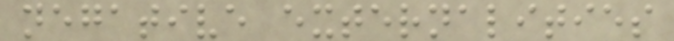negative externalities
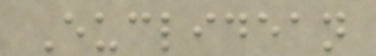Euclidean
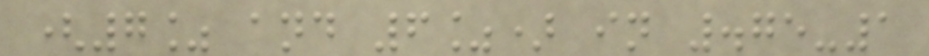(7% and 6%) in .75-1
